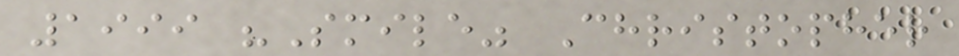1999 "Smile" Christopher
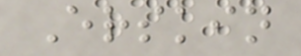Erskin
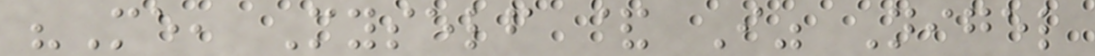"Me, Myself & I" Nigel
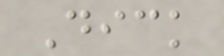Dick
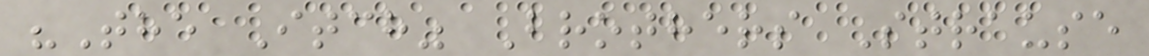"The Itch" Brothers Strause
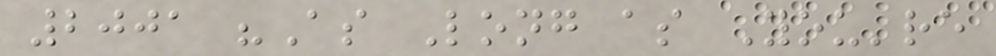2001 "As Long as You're
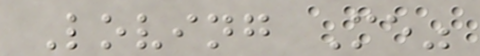Loving Me"
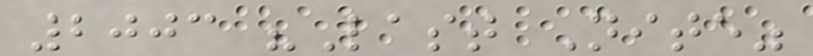2003 "Last Nite"
